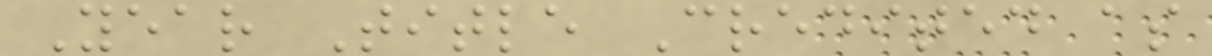Year Title Credited as
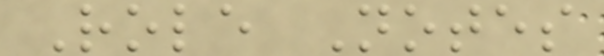Role Notes
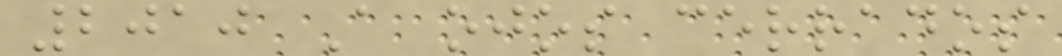2010 A ojos cerrados
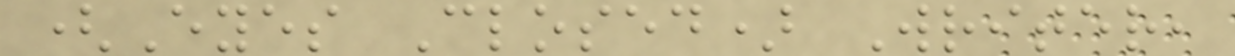(Eyes Closed) Writer,
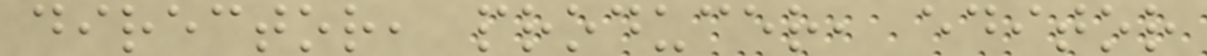director, producer, editor
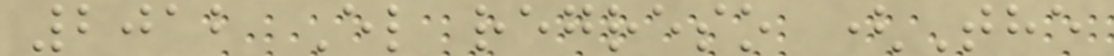2012 El regreso (The
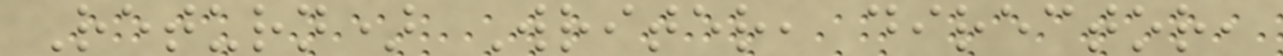Return) Writer, director,
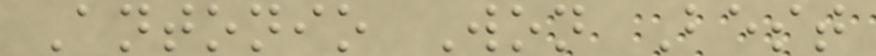Antonio Won Best
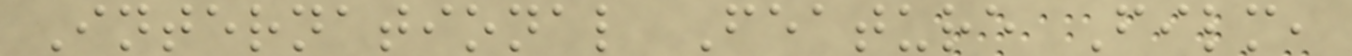International Feature Film,
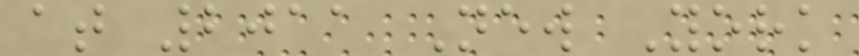at 2011 New York
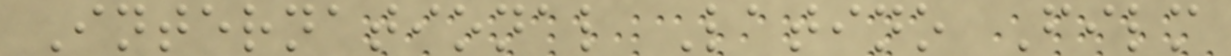International Latino Film
